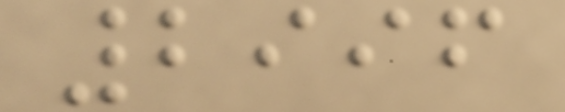2996
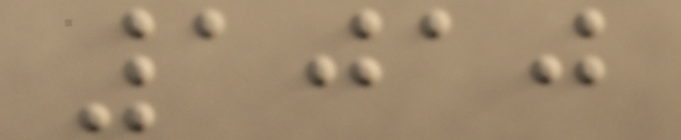1010
